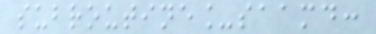subroutine_saamd:
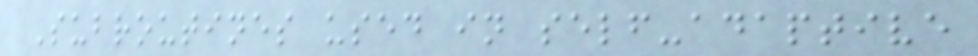Subroutines used in self-adaptive
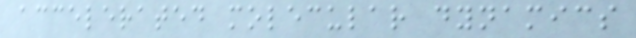accelerated molecular dynamics
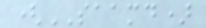(SAAMD)
